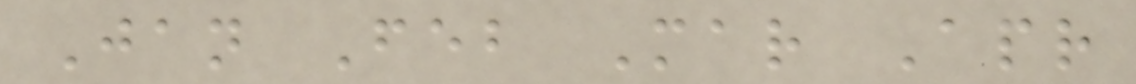Jan Feb Mar Apr
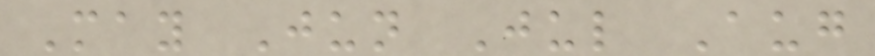May Jun Jul Aug
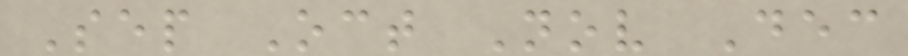Sep Oct Nov Dec
